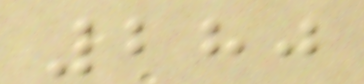280
